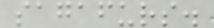sagafurs.
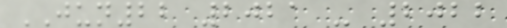JUN22 2021 - 2022
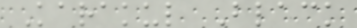Karakul Black
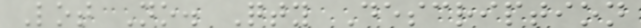Lot No. Qty Description
